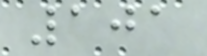101
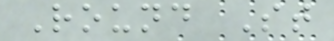Round St
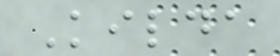Kilda
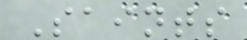Saints
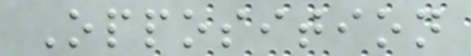Opposition
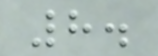8.
